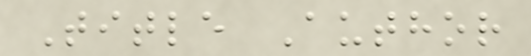Title Author
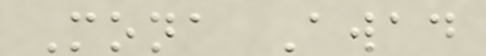Mona Awad
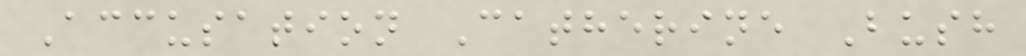Accusation Catherine Bush
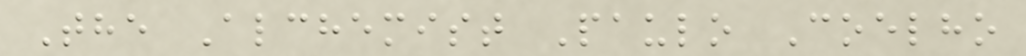The Alchemist Paulo Coelho
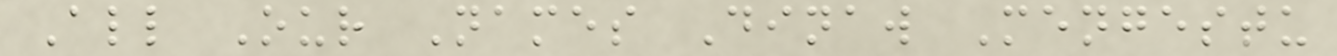All Our Names Dinaw Mengestu
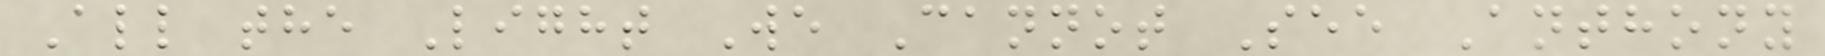All the Light We Cannot See Anthony
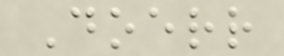Doerr
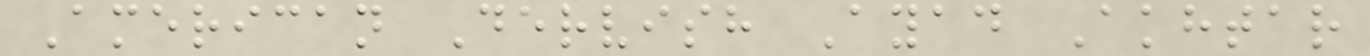American Dervish Ayad Akhtar
